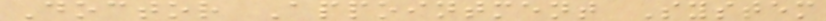Doctor Appointment System
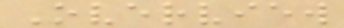Overview
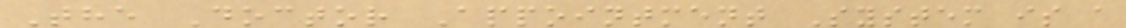The Doctor Appointment System is a
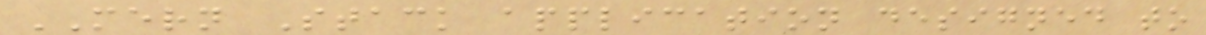MERN Stack application designed to
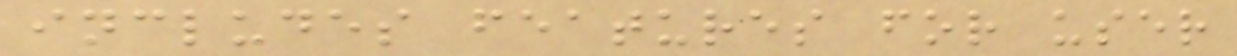includes features for user
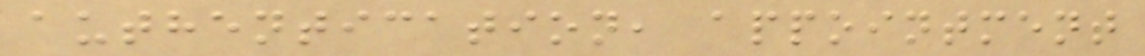authentication, appointment
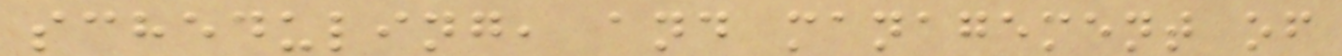scheduling, and management of
